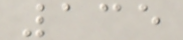135
